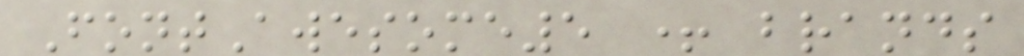FontAwesome5 + brands
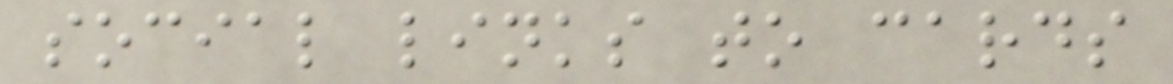social links to cards
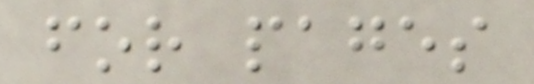for pages
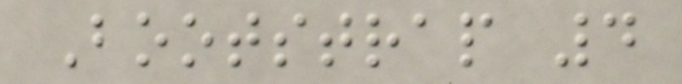Bootstrap 4
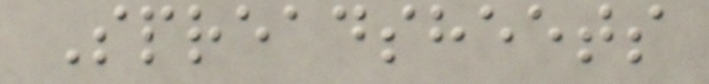Spreadsheets
